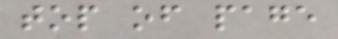top of page
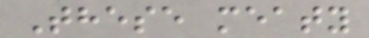These meaty
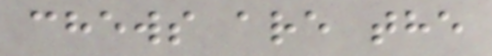chews are the
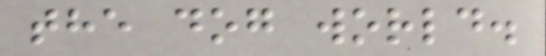the dog world.
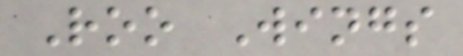Roo Wings
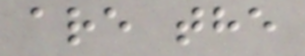are the
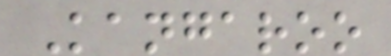Kangaroo
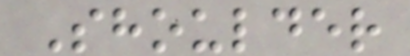Shoulder
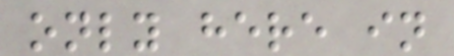only here in
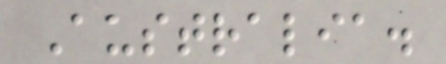Australia.
